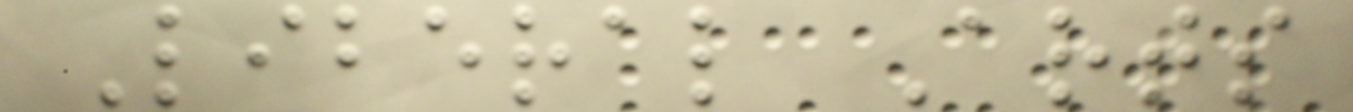Liberal Arts
